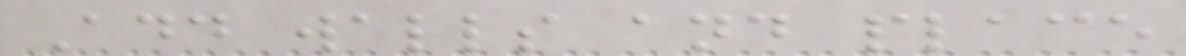Add walls and place
